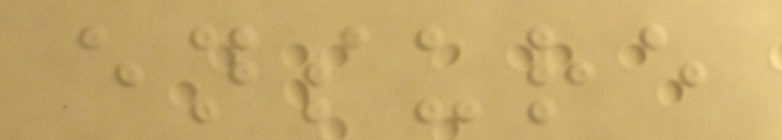ensure
